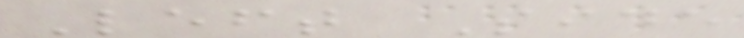Left Side
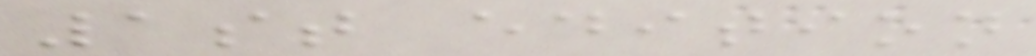1st edition
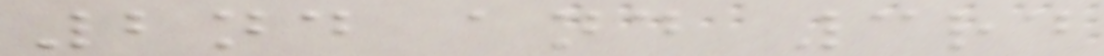2nd and 3rd
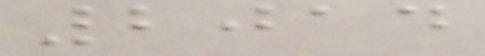2014
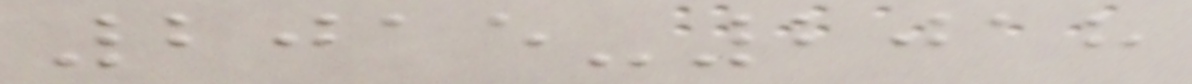2015-2018
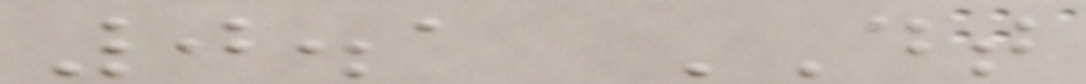0.1 DT
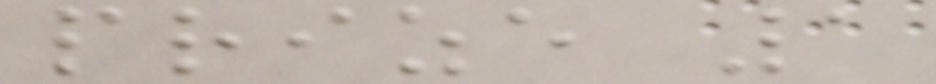prize 1
